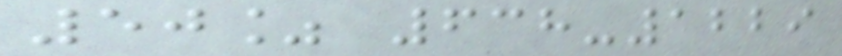50% 638-1229
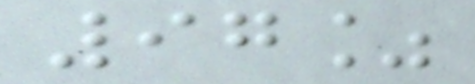97%
